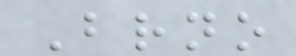Brno
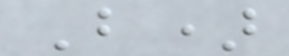B)
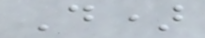D)
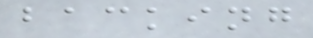backing
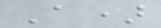A)
